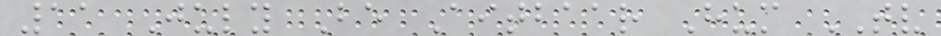11 July Be Aitbaar Hum TV
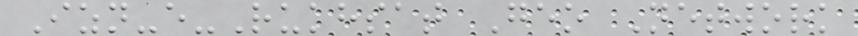Izn-e-Rukhsat Geo Network
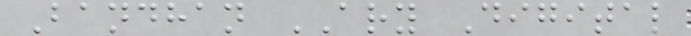Bandhan ARY Digital
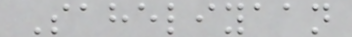Saheliyaan
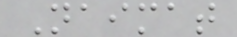Naimat
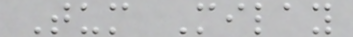Tum Milay
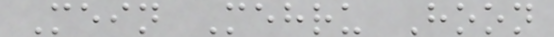Mein Mehru Hoon
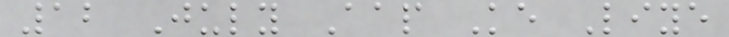12 July Aap Ke Liye
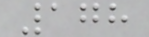178
